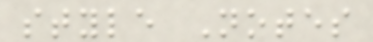style Notes
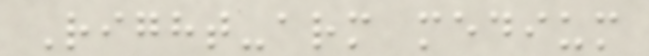Right-arm medium
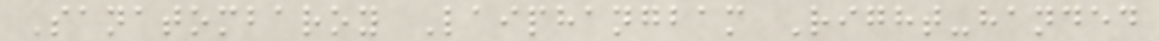Sanatombaroy Laiphangbam Right-handed
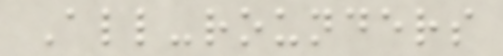All-rounders
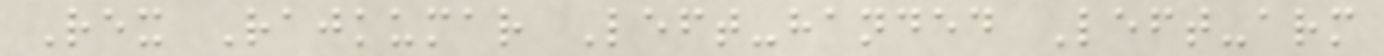Rex Rajkumar Left-handed Left-arm
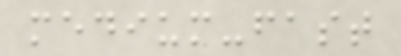medium-fast
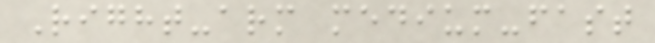Right-arm medium-fast
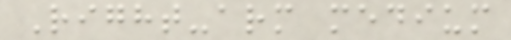Right-arm medium
